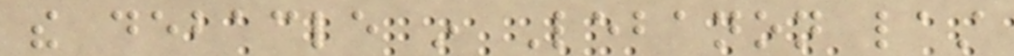the debacle in Lebanon last
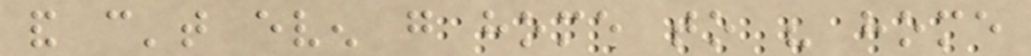and can't even go home to his home
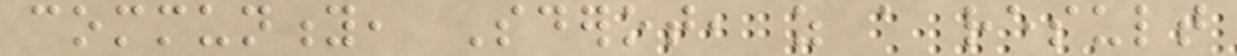community, Sderot, as a result
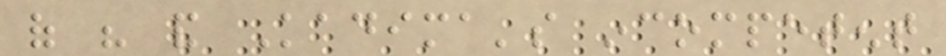of his and Kadima's incompetent
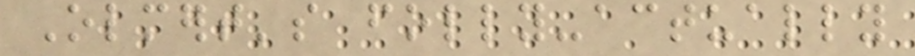Olmert's folly-actually
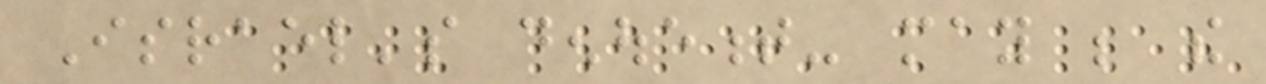Israel's denouement- may be the
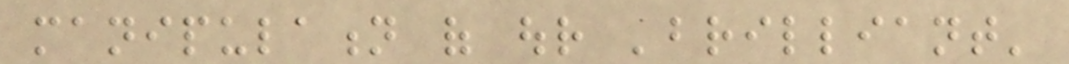manipulation of our 'brilliant'
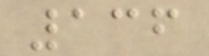136
